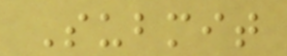Submit
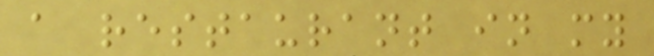a restaurant in my
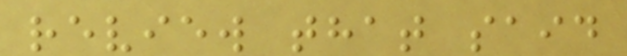review that said
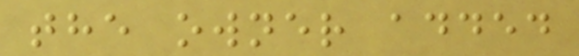the owner added
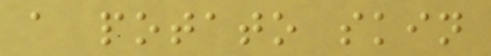a potato skin
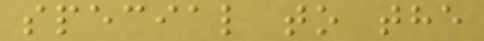special to the
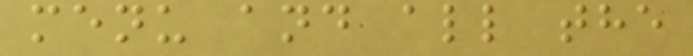menu and all the
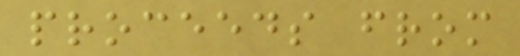proceeds from
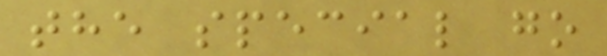the special go
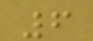6
